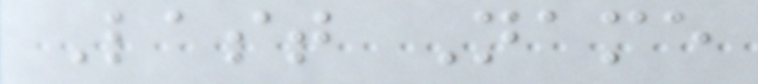Last Name
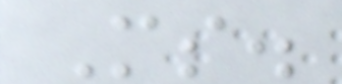Ms.
